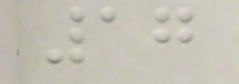17
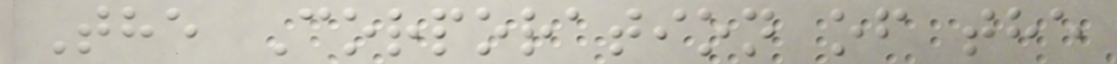The Corporation of the
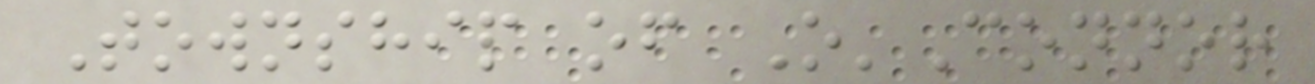Township of O'Connor
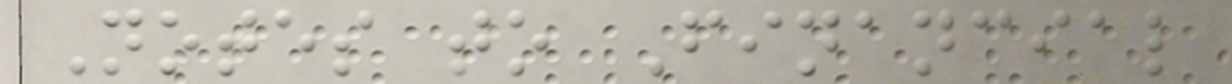Notes to Financial
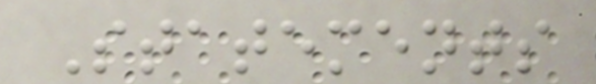Statements
